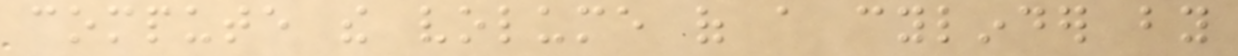compute the volume of a cylinder by
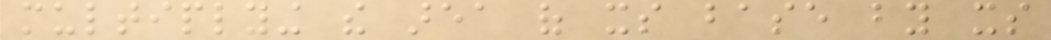multiplying the area of its base by its
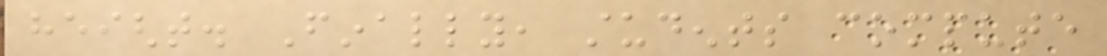height. Finally, students compute
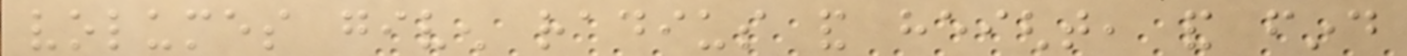volumes given radius and height, and find
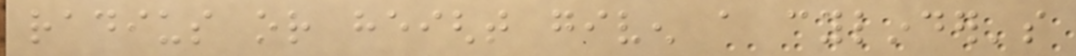radius or height given a cylinder's
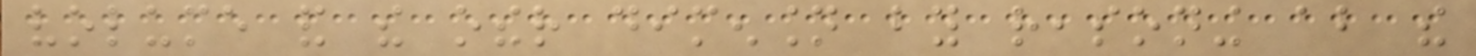volume and the other dimension by reasoning about the
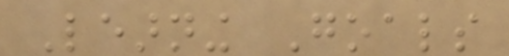Learning Goals
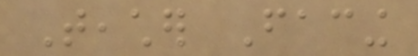Teacher Facing
